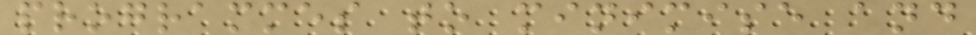programmes to minimise and
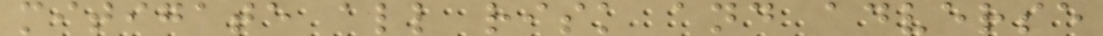mitigate all risk and adverse
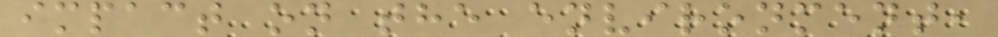impact on the environment,
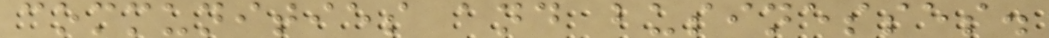communities and businesses.
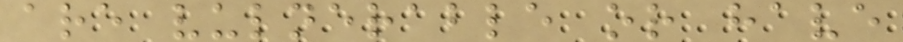are vulnerable or have
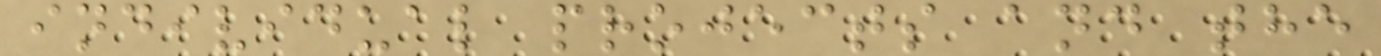individual projects and the
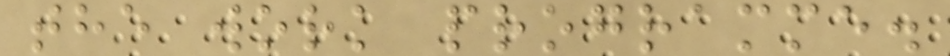the work programme.
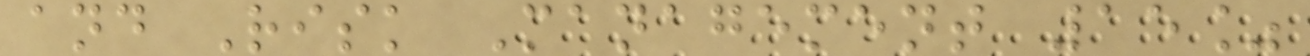and Risk Management 15%
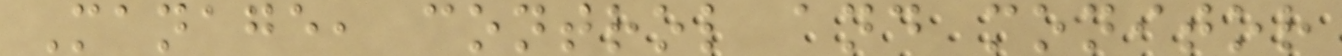Manage, control and monitor
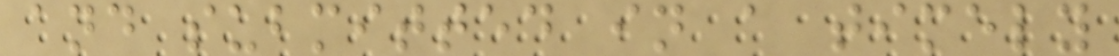and submitted in a timely
